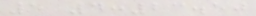5 4:23.50
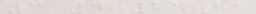3 4:24.81
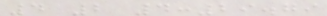4 2 4:29.79
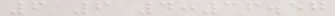6 6 4:36.57
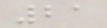21
